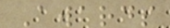Awards
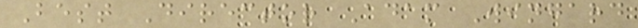Best Director Adam Wingard
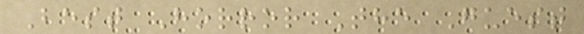Best Horror The Guest
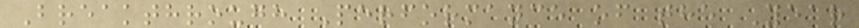Breakthrough Performance of the Year
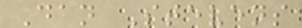Dan Stevens
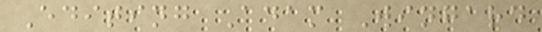Editing Adam Wingard
